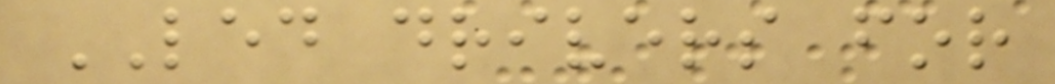LED drivers for
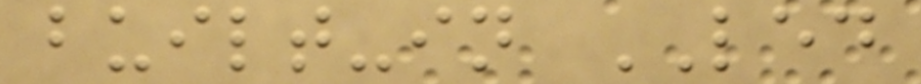built-in LED
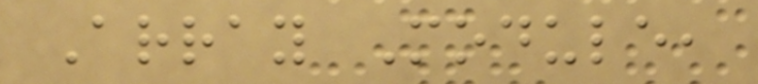Array Module,
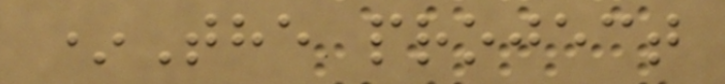*The project
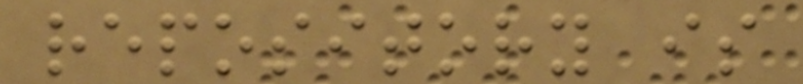repository is
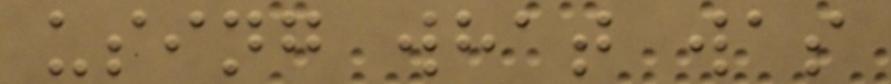using what was
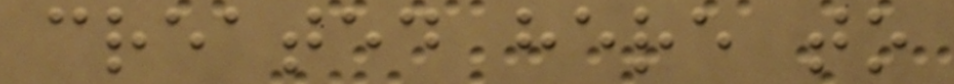created here to
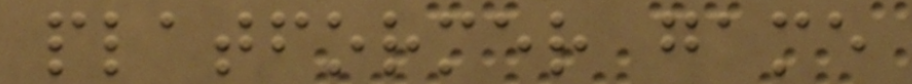platformer game
